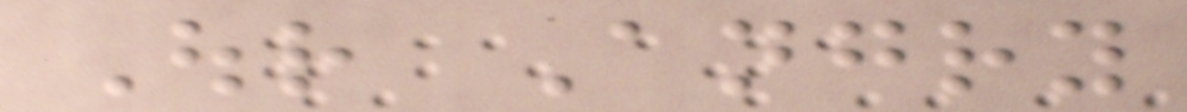Our Angry
